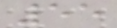55
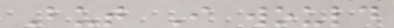But I would
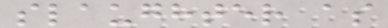slaughter as
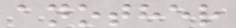another
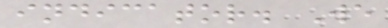indicator. We
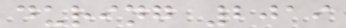during 2019
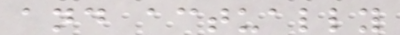and actually
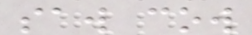saw cow
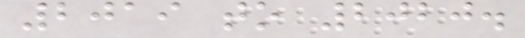2019 to 2020.
